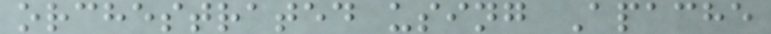orchestrated using Apache
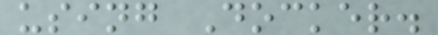using Docker.
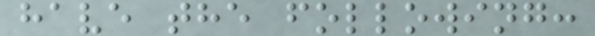have the following:
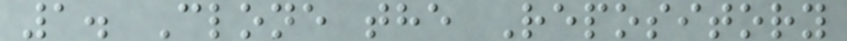1. Clone the Repository
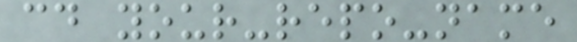cd your-repo-name
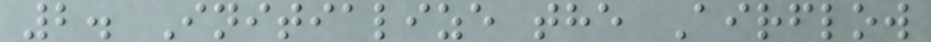2. Initialize the Airflow
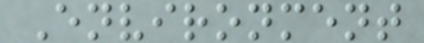Environment
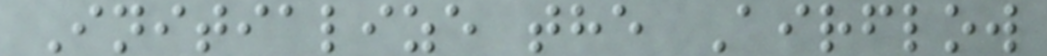Initialize the Airflow
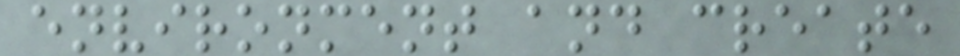environment and create
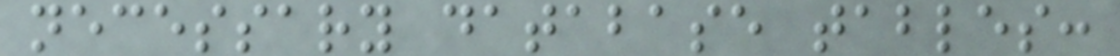necessary database tables:
